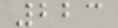223
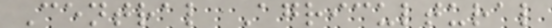Central Agricultural
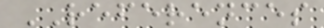REFERENCES
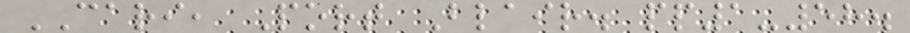CARI, Port Blair. pp1-58.
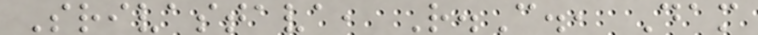Srivastava, R.C., Dam
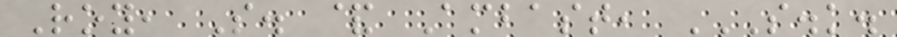Roy, S. & Ambast, S.K.
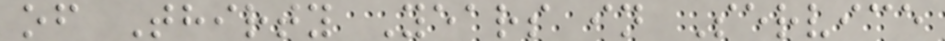of Thirty Years in Service
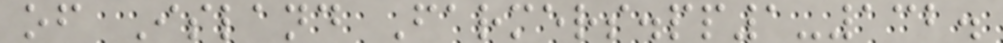of Island Farmers.pp1-132.
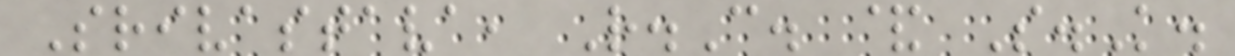Srivastava, R.C. & S.K.
